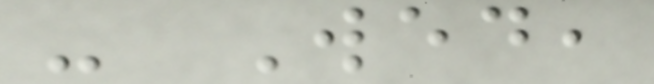- Wed,
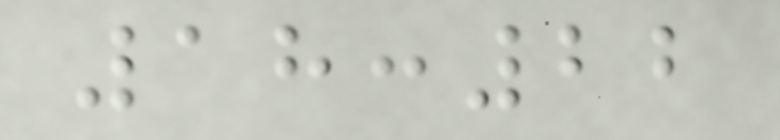18:22
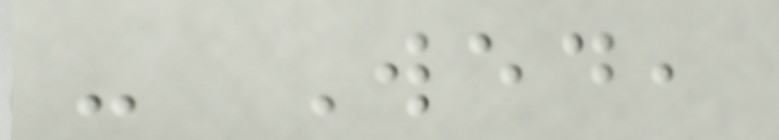- Wed,
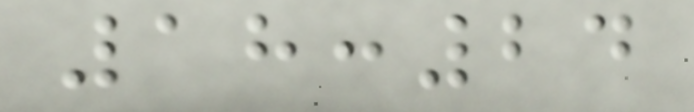18:24
